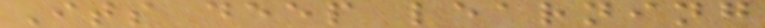Its deep learning
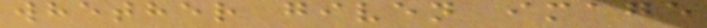whether given image
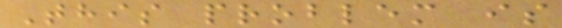This problem is
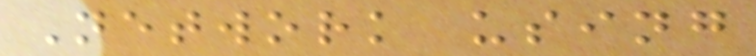Network using
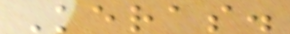Keras.
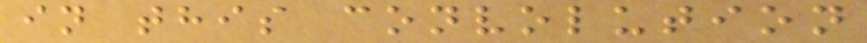in this convolution
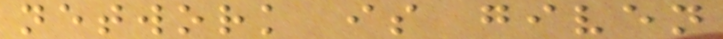network is given
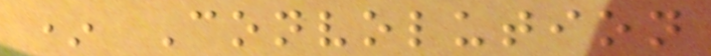* Convolution
